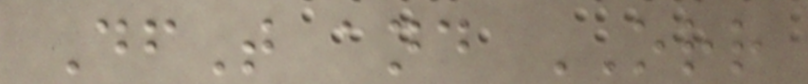DfT and ORR
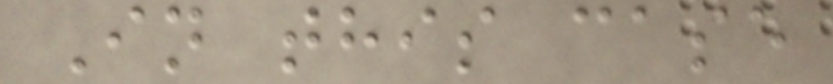In this case
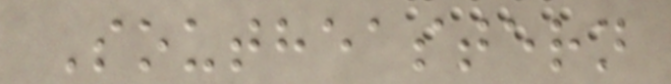Southeastern
